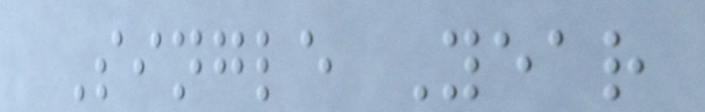Single Year
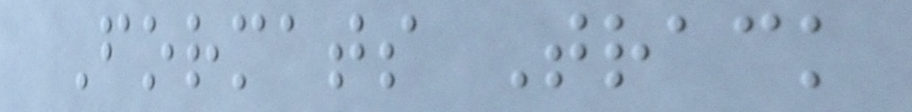Formats Track
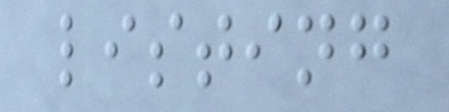listing
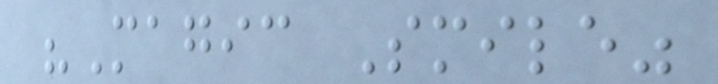"Magic Smile"
